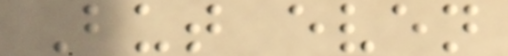But even
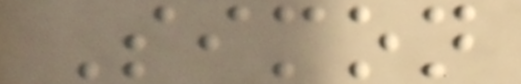Simon
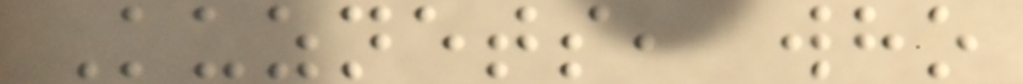Kuznets, who
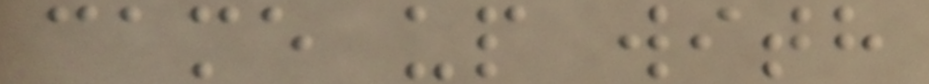came up with
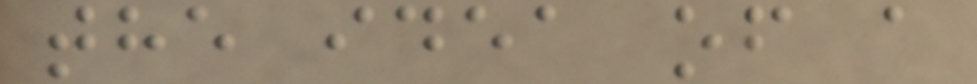the idea of a
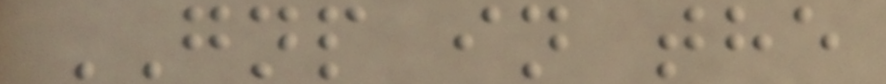GNP in the
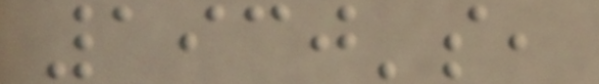1930's,
